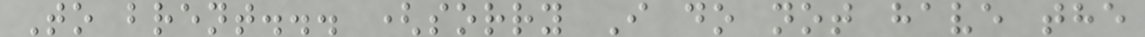To brent... (sorry I do not have the
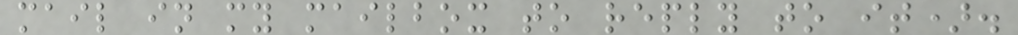mail in my mailbox to reply to it).
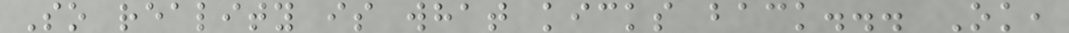So reality is what kicks back... Ok,
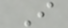I
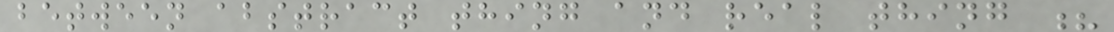between abstract thing and real thing ?
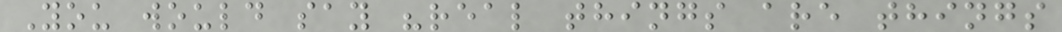You would say "real things are things
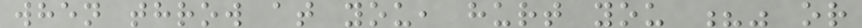when throw at you, hurt you ?" or
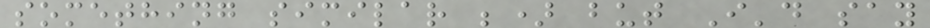something similar ;) but I'd say
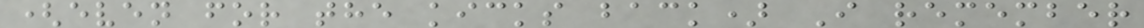(even for the kicks back) I remember
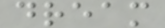dream
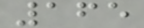165
